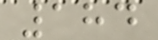184
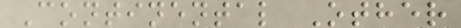Continental Other
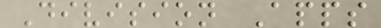Division Apps
